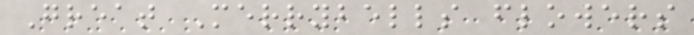Great Merrybells flowers
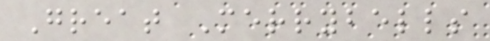Great Merrybells
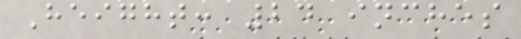Height: 24 inches
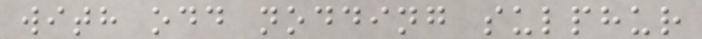with odd nodding sulphur
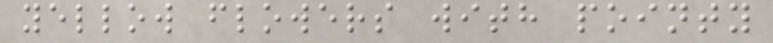yellow flowers with pointy
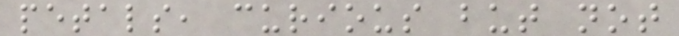petals, curious but not
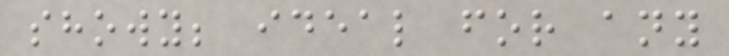showy; ideal for any
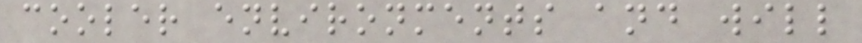cooler environments and will
